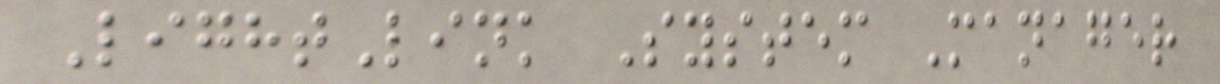LightLink System Manager
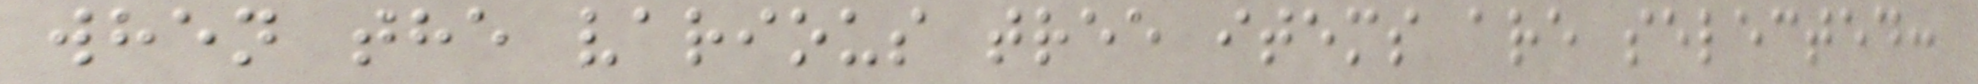when the various tree items are selected:
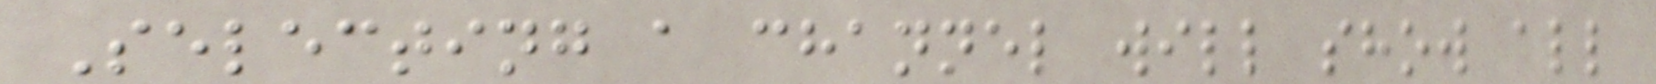Selecting a channel will show all
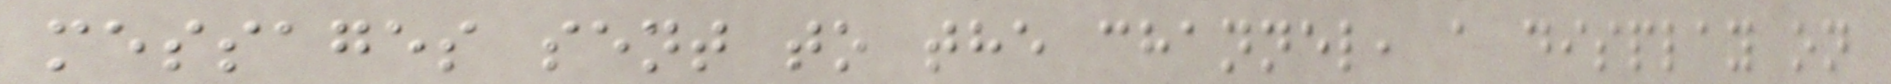messages sent to the channel, a display on
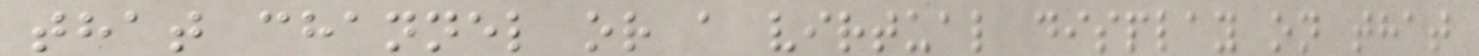that channel or a virtual display on that
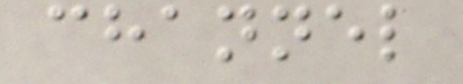channel
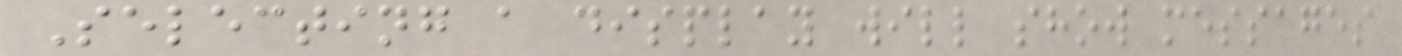Selecting a display will show messages
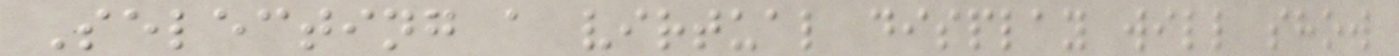Selecting a virtual display will show
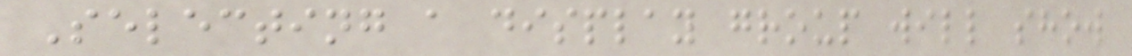Selecting a display group will show
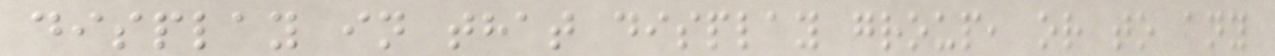display in that display group, or to any
